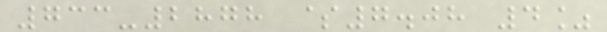733-2878 $7.08 4%
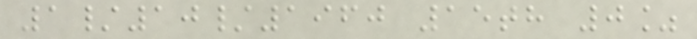1/10/1960 15th 0%
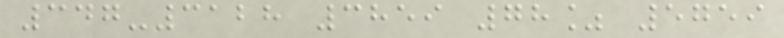347-3128 3859 78% 5759
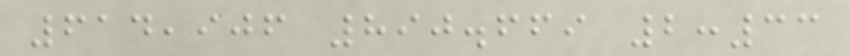614,906 890.669 2:33
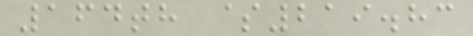164th $219.83
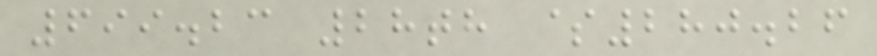699.23 28th $280.26
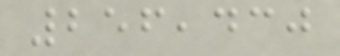256,430
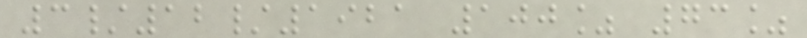3/12/1921 100% 73%
